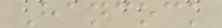Hancock
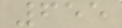655
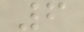6
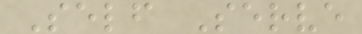Self Serve
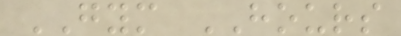GYM HOURS
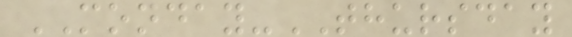MONDAY-THURSDAY
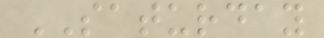SATURDAY
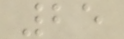25
